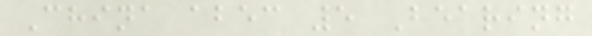China abec 5 Bearing
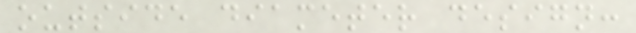outside diameter design:
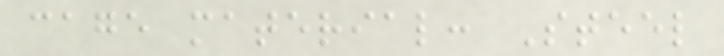cage material: Steel
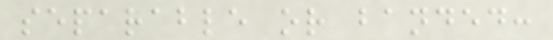separable or banded:
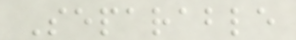Separable
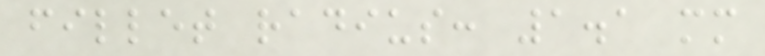fillet radius: 1.1 mm
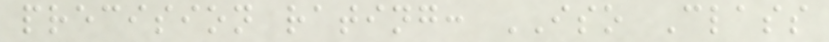precision rating: ISO Class
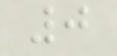0
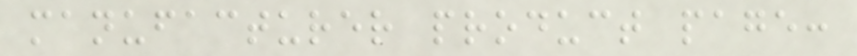manufacturer product page:
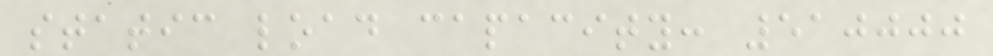static load capacity: 510000
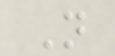N
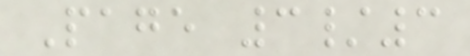Page 3/3
